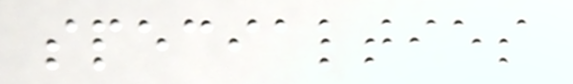specialties
